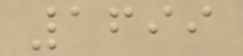1699
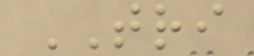TRI
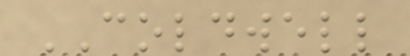COLDWELL
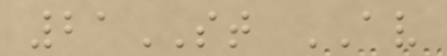21ST AV
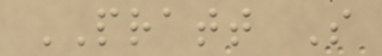PRATT S
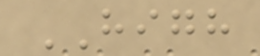HIGH
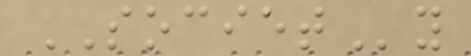SOCIETy
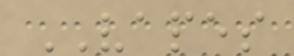VAPES
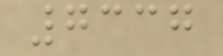7337
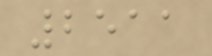2511
